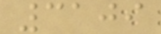3109
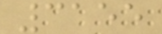3155
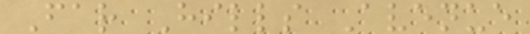Far Hills Avenue
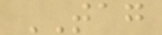TAG
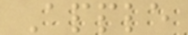Apple
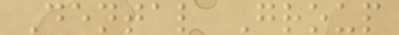Dental Group
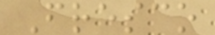Fresco
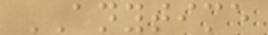ANYTIME
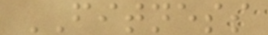FITNESS
